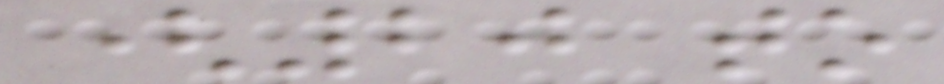(20 to
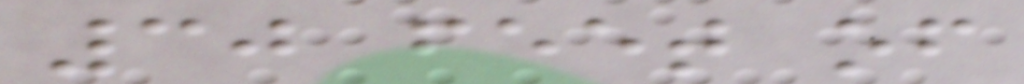30 feet of
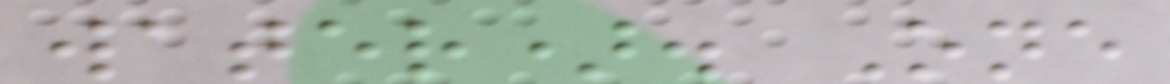water). One
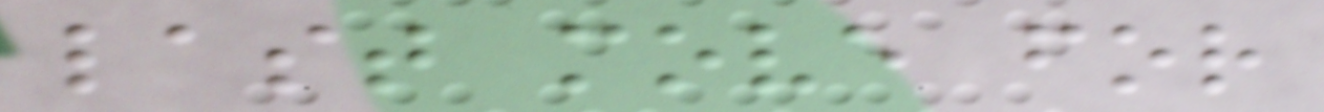last move for
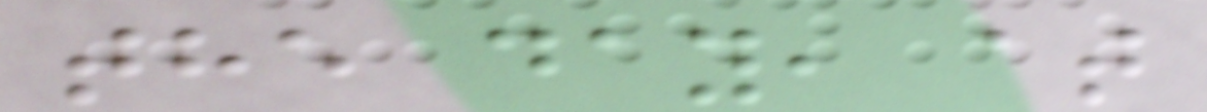the day, at
